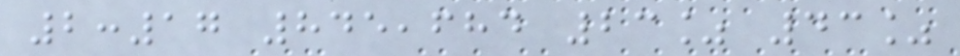2:17 845,684 23% 43%
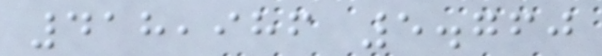418,986 5.760
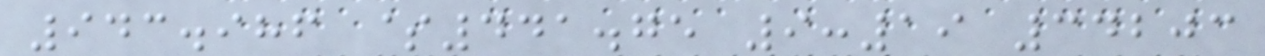943.986 $441.75 9:19 34203
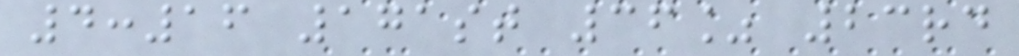4:16 171st 36% 23rd
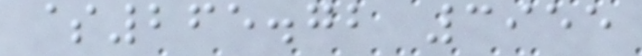$265.72 3955
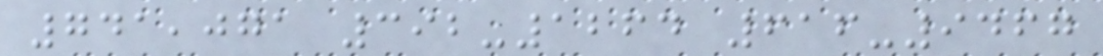741,071 392-1264 616-9467
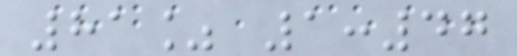81% 1:47
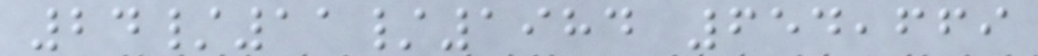24/11/1984 654,669
